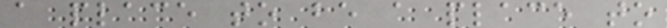a place to be a place to
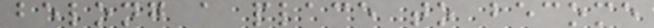belong a place to become
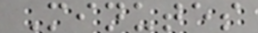Minutes
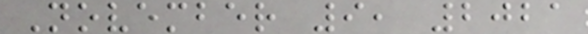November 9, 2021
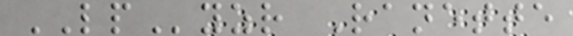LPyzr Ranette
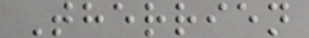Therrien
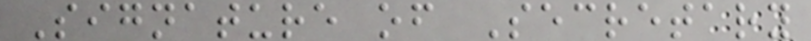Signature of Secretary
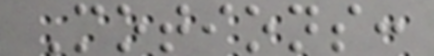Motions:
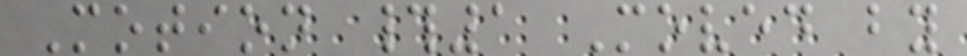Motion #1 Moved by
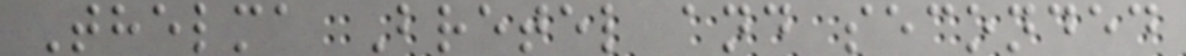Thelma Bretel and seconded
